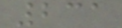231
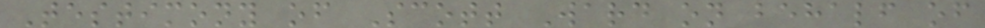Testimony of Scott Ward on behalf of
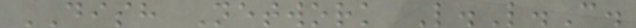DISH Network L.L.C.
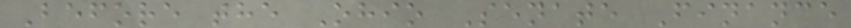Before the Ohio Senate Finance
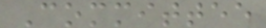Committee
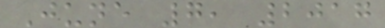June 7, 2017
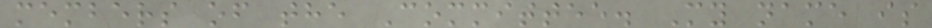members of the Committee. My name is
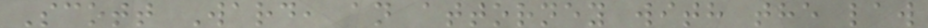Scott Ward, an attorney with the law
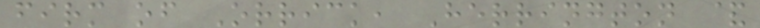firm of Orrick, Herrington &
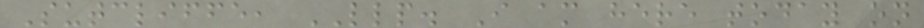Sutcliffe, LLP. I am here today on
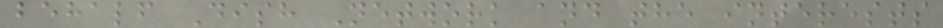behalf Dish Network and the interests
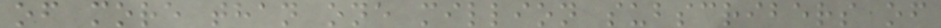of more than one million subscribers of
